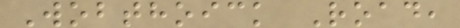Wobthoick Road,
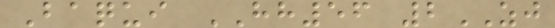Baqui HH56 2ZJ
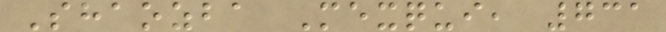Shaozba Mexqui, 731
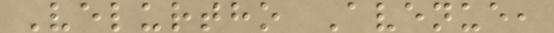Velurtho Avenue,
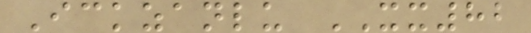Ickzanlu XX82
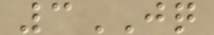3JQ
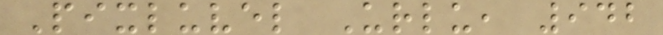Pixluvel Urlu, 942
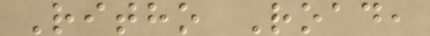Ritho Road,
